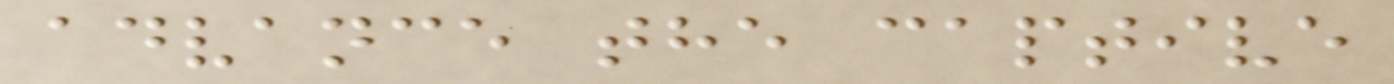advance the captive
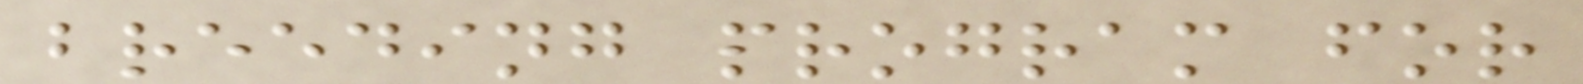breeding program for
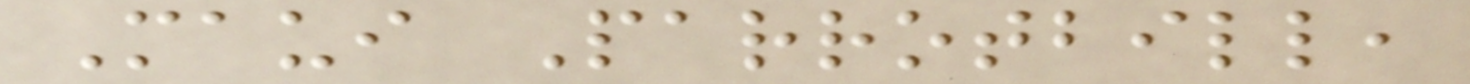Maui Parrotbill,
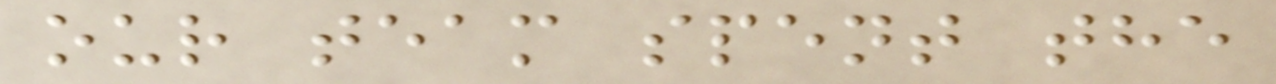our team spent the
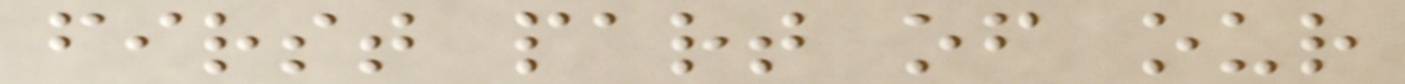first part of our
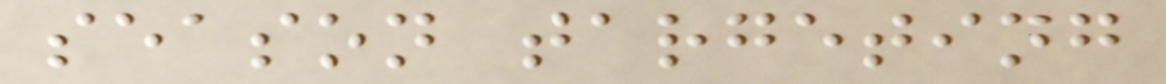season targeting
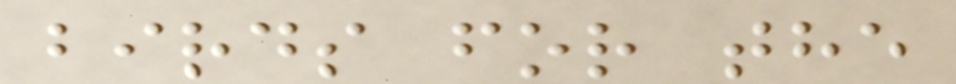birds for the
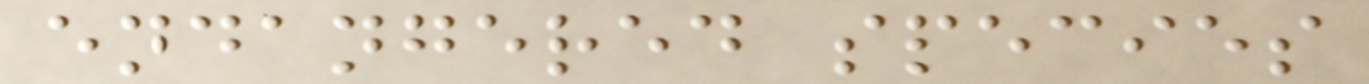endangered species
